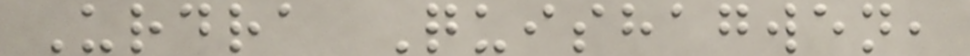Urdra Quishagwen,
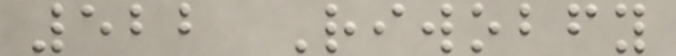522 Riwobfy
